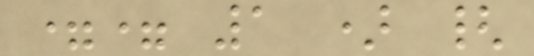== 1 ) {
